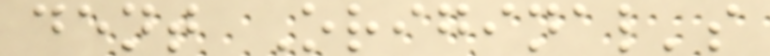dent Original's
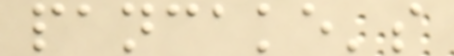pancake's
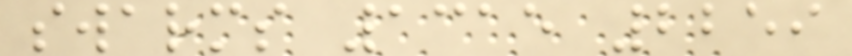swarms 1315 2259
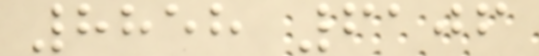8858 6106
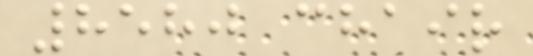8580 chair
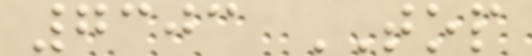7303 TOP
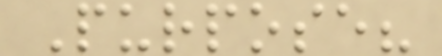Purpose?
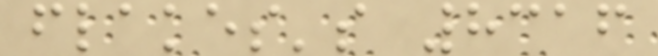flakes's 8316
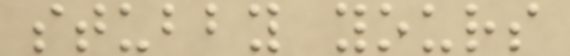stubby yours
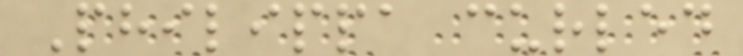Philippa curled
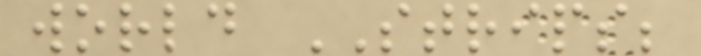world STRIPS;
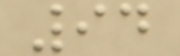94
